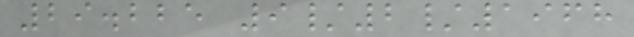29.225 9/2/1968
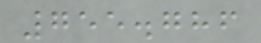755.786
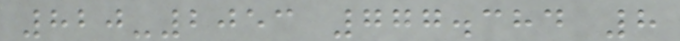820-2053 777.384 8
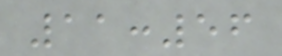11:56
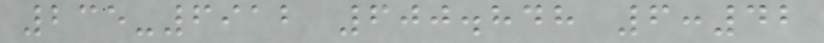235-6912 600.848 6:42
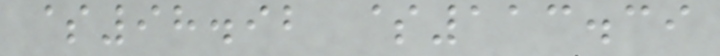$98.92 $113.39
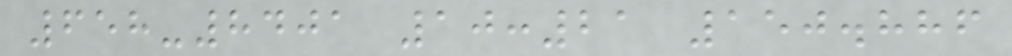658-8401 10:21 150.886
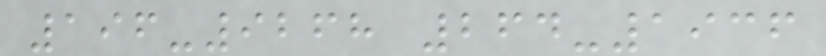196-9268 264-1936
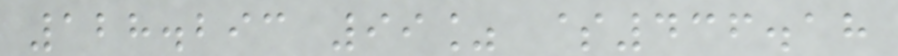128.293 99% $436.18
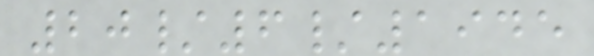20/6/1945
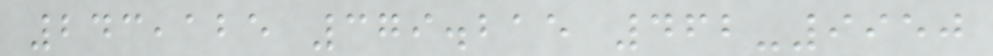243,125 379.215 462-9950
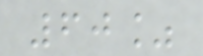60%
